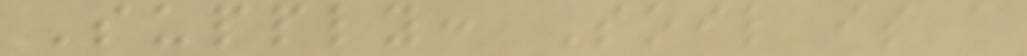Supply: Soil is a
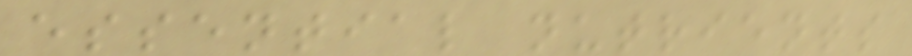essential nutrients
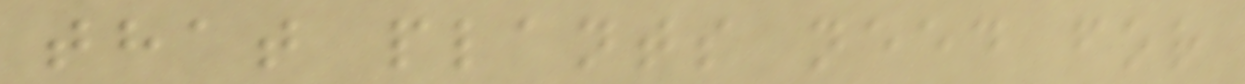that plants need for
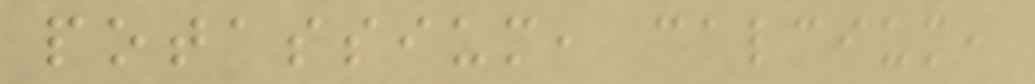potassium, calcium,
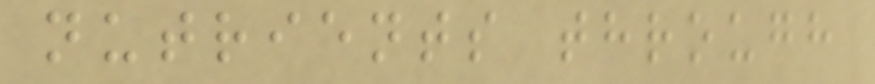nutrients through
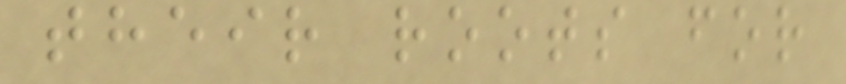their roots for
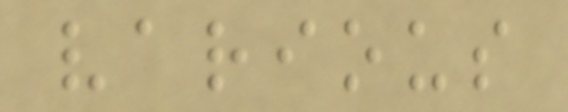various
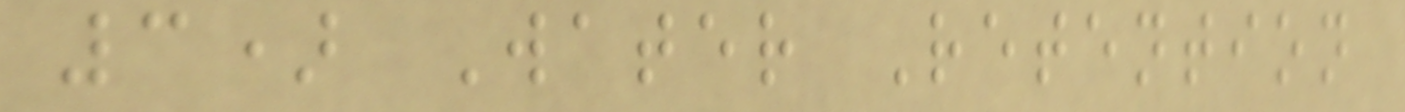3) Water Retention
